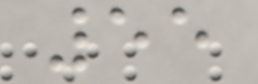55
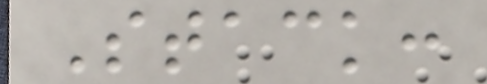Stack:
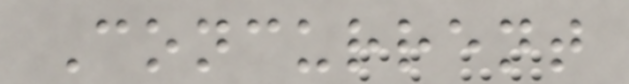Concurrent
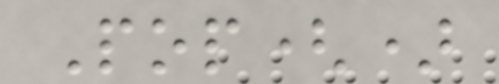Pop()
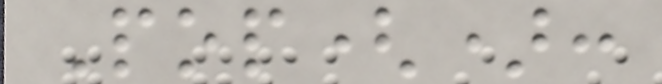Pop():
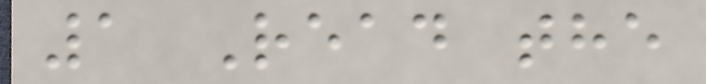1 Read the
